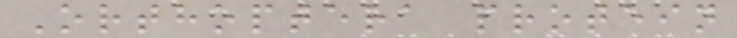Orthoptera protein
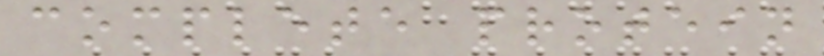complete protein
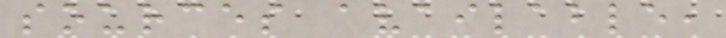sources available,
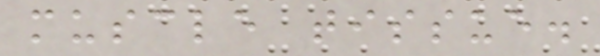muscle tissue.
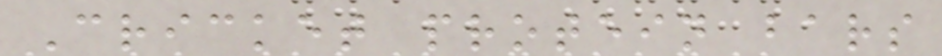Cricket protein bars
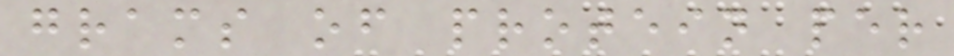grams of protein per
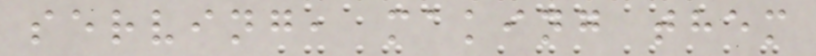serving, making them
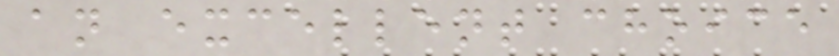an excellent choice
